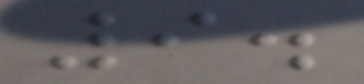9.
